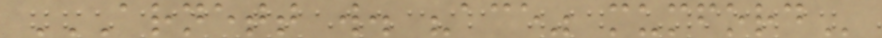ARNETT W. "ACE" MUMFORD
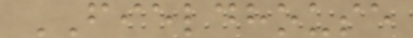FIELDHOUSE
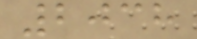2038
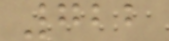722
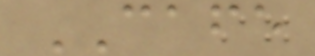CAFE
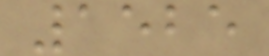1525
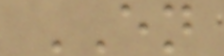EN
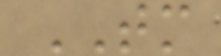TM
